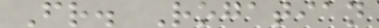Fr. Rogatian
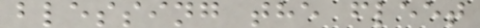blessing the fleet
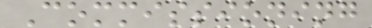Commissioning
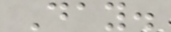Day.
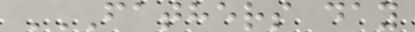FATHERS DAY
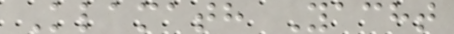Klamath Yacht
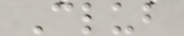Club
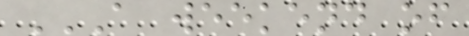A WEEKEND OF
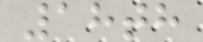18th
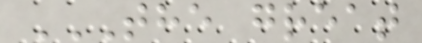THE GREAT
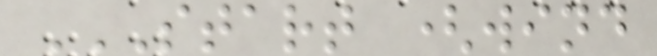START (WIND
